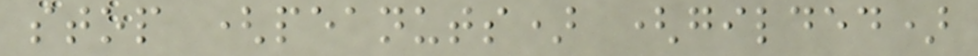stop (peanuts) (gilded)
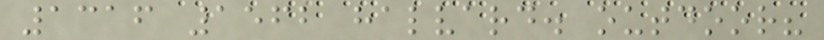1316 1562 halvard. outdoor?
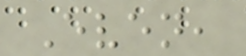Even,
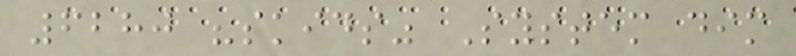6280 "skids" System dim
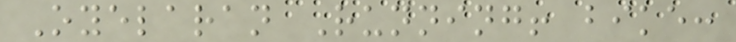Oyelaran Running! bike:
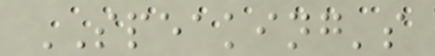SPEAKING's
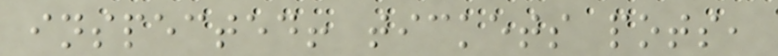inspected! tickets pots,
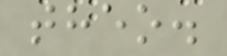theo.
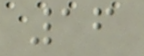16
